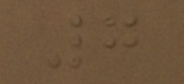7
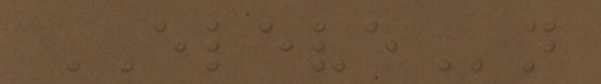ELEVEn
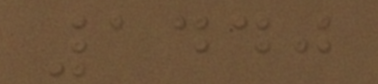1440
